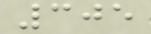305
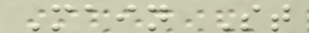Main St
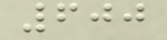600
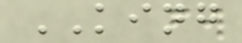KING
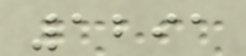1291
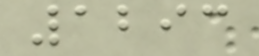1293
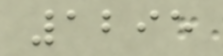1295
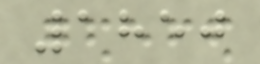1850
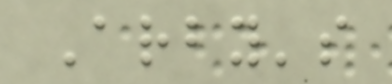Arby's
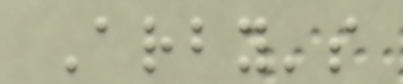Arby's
